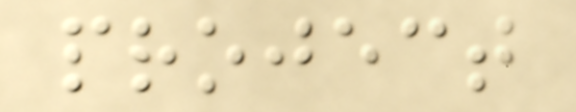project
